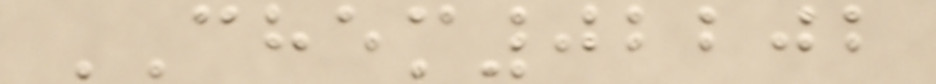CHEM02202
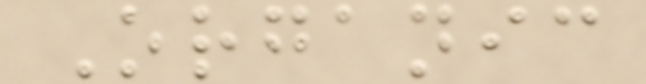Organic
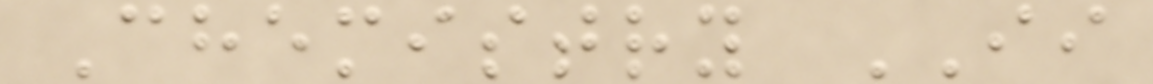Chemistry II
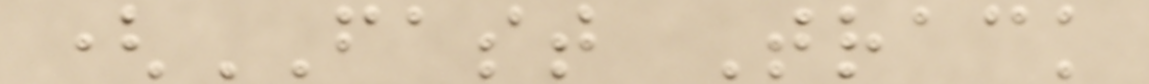(FAST Track
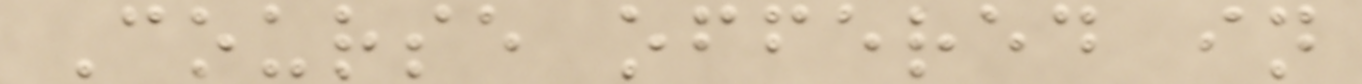Course offered in
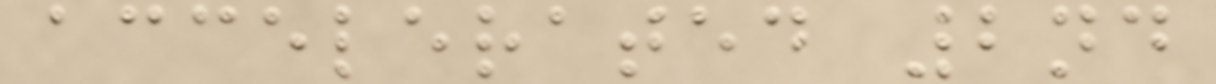accelerated 2nd
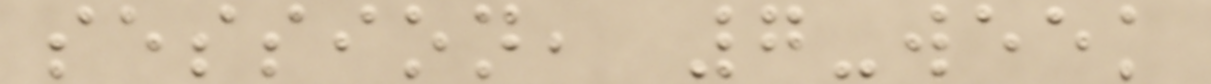session, 7-week
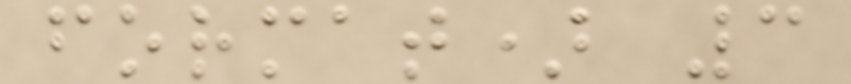format) 3
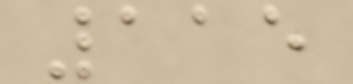115
